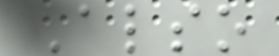Also
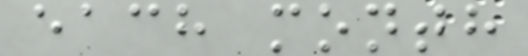each month
